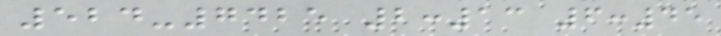524-7425 2:13 6:45
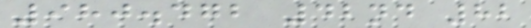980.472 42nd 82
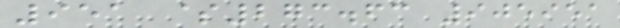951 $273.63 905951
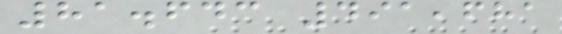81.643 491,681
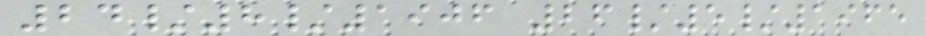24/8/1906 26/5/1965
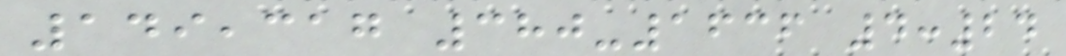149,317 380-1636 4:24
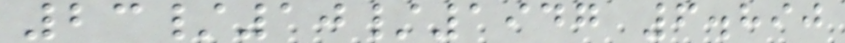23/10/1947 6.890
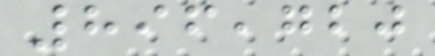896,720
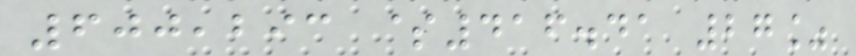600,293 $416.41 27%
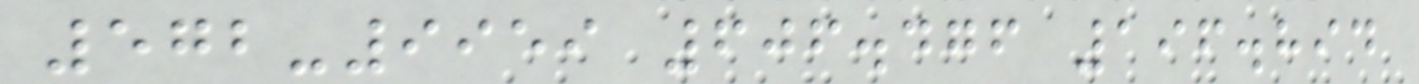572-9959 606.476 196.894
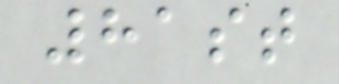81st
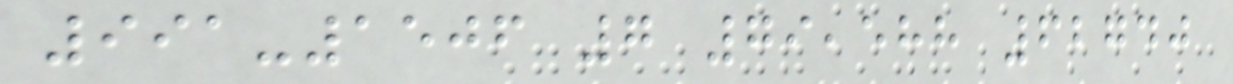991-1506 7 79,588 62740
